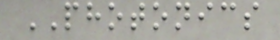PHOTONICS
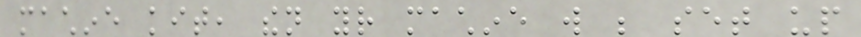machine kit, then your machine will be set up
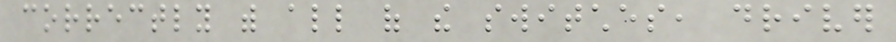correctly with all of the switches, driver
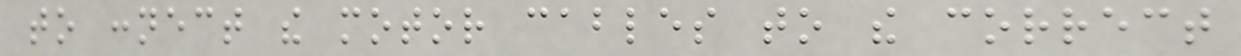to connect the motor cables to the correct
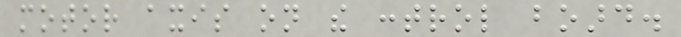motor axis on the control board.
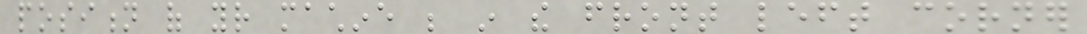position of your machine be in the front left corner
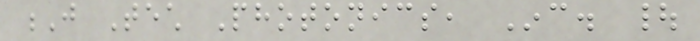J Tech Photonics, Inc. |
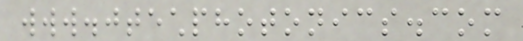www.jtechphotonics.com
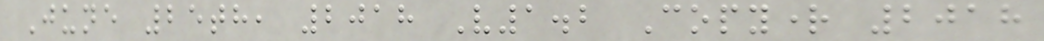June 25th, 2018 V1.2 Copyright 2018
